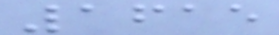1615
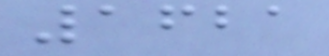1621
